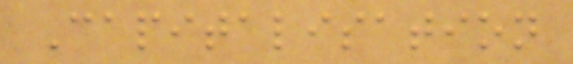Capitalisation
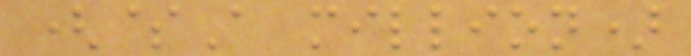($A million)
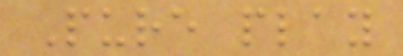Pure play
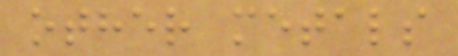other metals
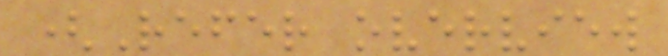(Refer overview
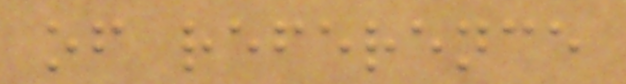of reference
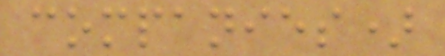companies)
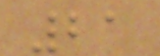21
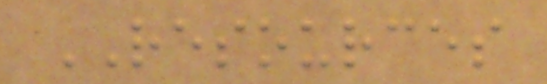RESOURCES
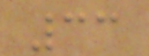33
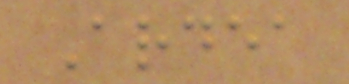Ardea
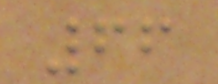66
